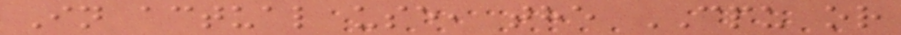In actual use, the CPU or
